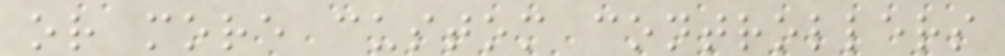or more custom controllers
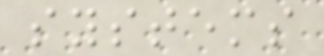systems
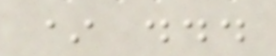* ...
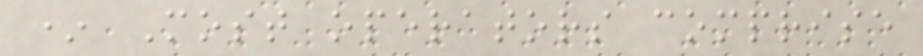* Most operators comprise
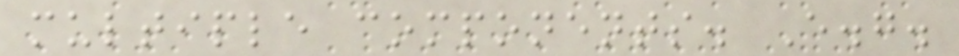multiple components. E.g.
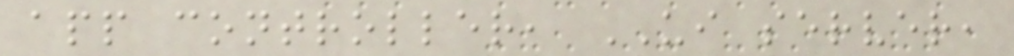app controller, UI server,
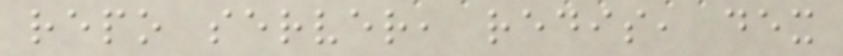repo server, redis, dex
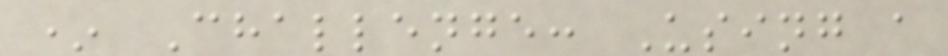* Challenge: Using a
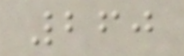260
